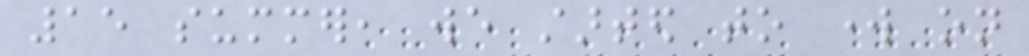15 summer, we started to work on
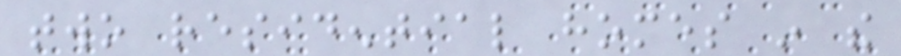two residential homes in the
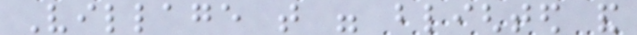Village that were blighted and
